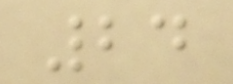24
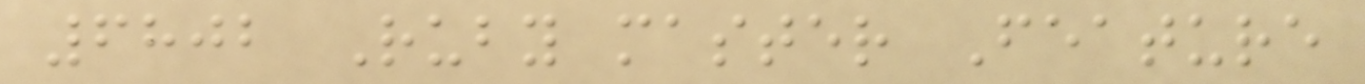6802 Ruby master Feature
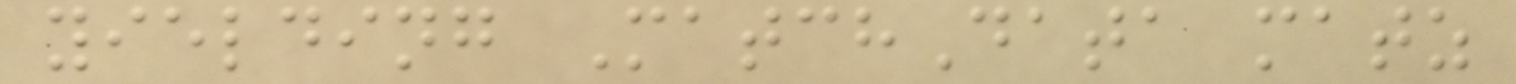yielding MatchData matz
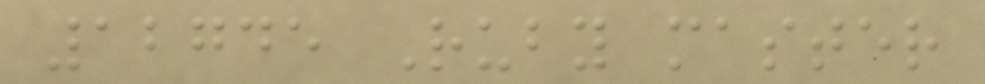12745 Ruby master
